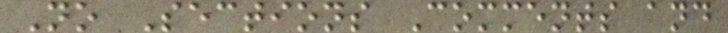No Sections Comments and
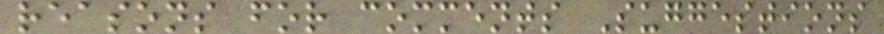reasons for comments Suggestions
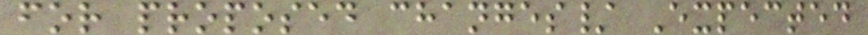for proposed changes/ Expected
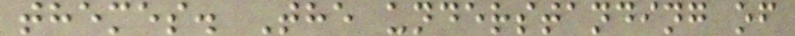themes. The understanding of
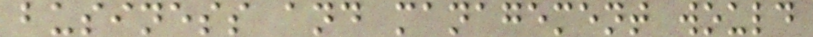business and management would
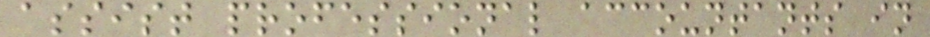assist professional accountants in
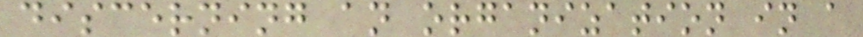discerning an organization in a
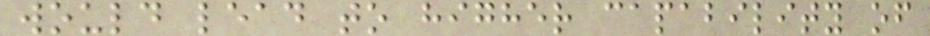would lead to higher capability of
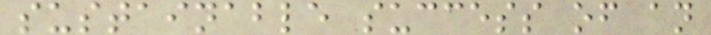sustainable success of an
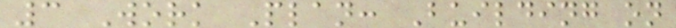3 Work Plan: Building on
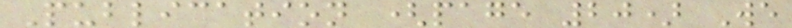Publication (page 20) We
